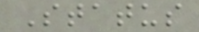Status
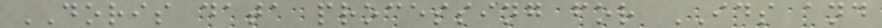DORIS data processing for IDS and
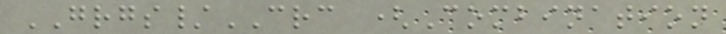GRGS/CRC (Combination
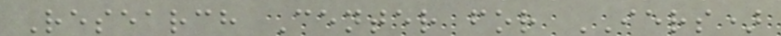Research Center for IERS)
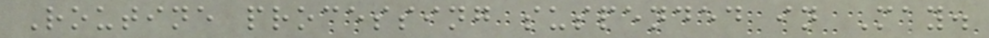Routine processing suspended in May.
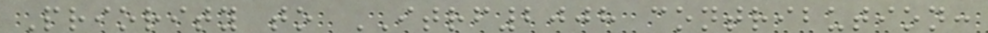Priority to ITRF2008 contribution:
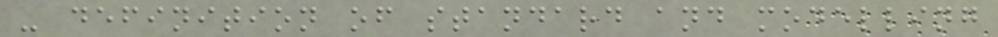- definition of standard and modelling
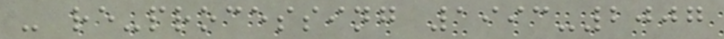- re-processing 1993-2007
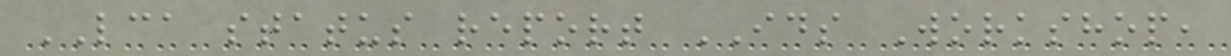LCA status report IDS Workshop,
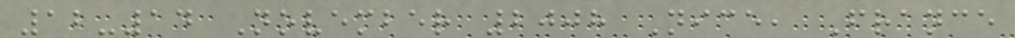12-14 November 2008 Nice, France
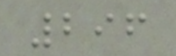296
